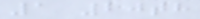1 20th
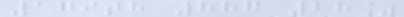179th 887 28%
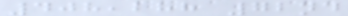408,288 72nd
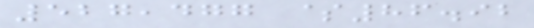527,477 $86.92
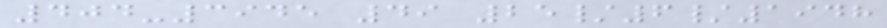404-3945 49 25/6/1948
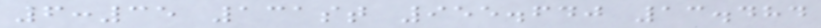6:35 131st 955.640 13.484
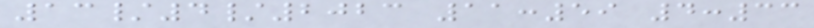13/4/2023 11:59 4:33
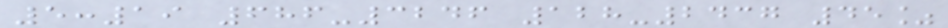5:19 686-3246 128-2437 45%
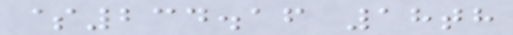$234.16 18th
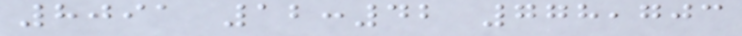8091 12:42 778,703
